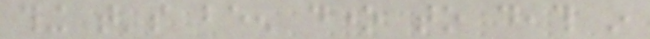thing that's been done to death in
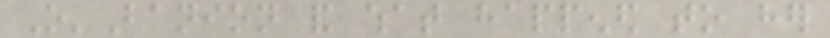O'Banion and what happened to her
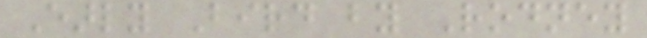Early Bird by Rodney
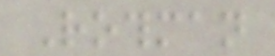Rothman
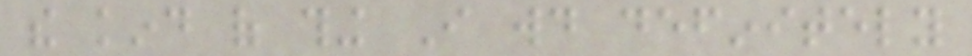the kind of thing I would definitely
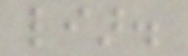liar.
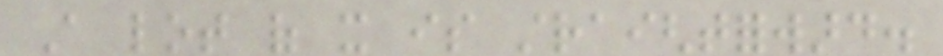A lot of it is straightforward.
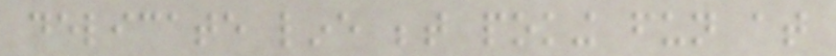delicate line between poking fun at
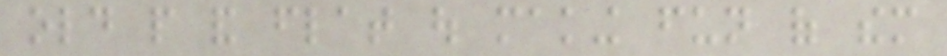old people and flat out making fun of them
